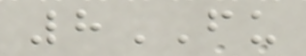8FU
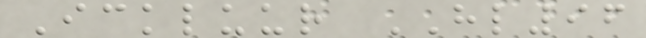Ickluur HL96
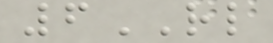6RL
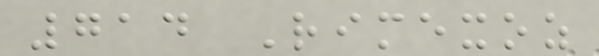714 Rimexoz
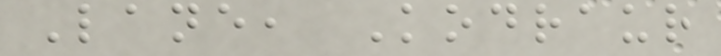Lane, Kodraur
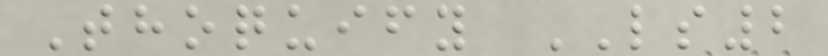Thoquify LS2
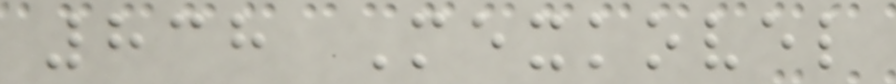838 Mexkovel
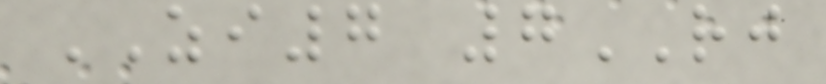ZI7 7RJ
